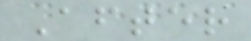After
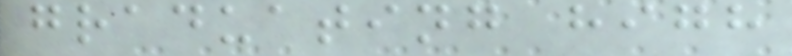graduating high
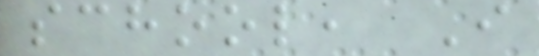school, I
